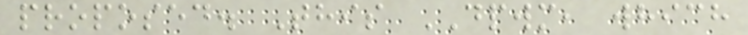proposed. This DPWM, which
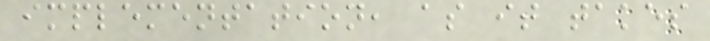implementation, as it takes
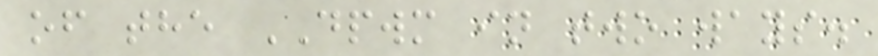of the DPWM in two ways.
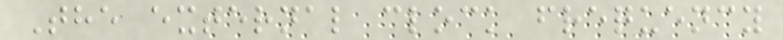The external clock frequency
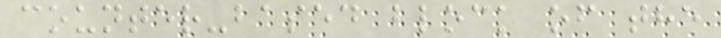counter-based block of the
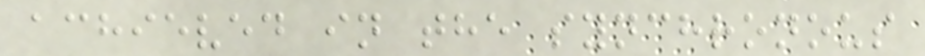achieved in the synchronous
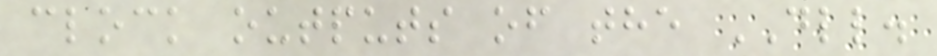clock outputs of the DLL.
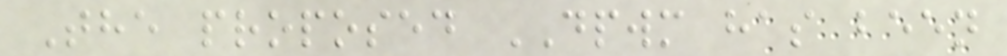The proposed DPWM has been
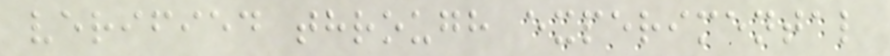verified through experimental
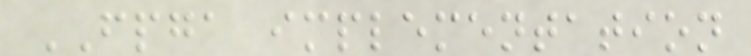FPGA implementation
